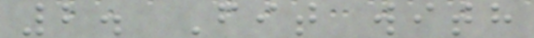2. Fit with
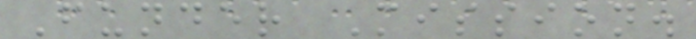Funder Mission.
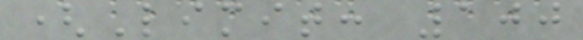(Limit: 100
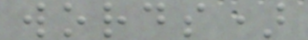words)
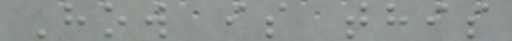How is this
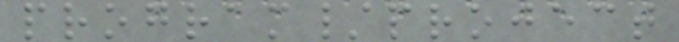program/project
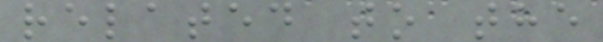related to the
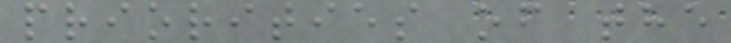priorities of the
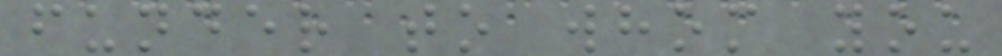funder to whom you
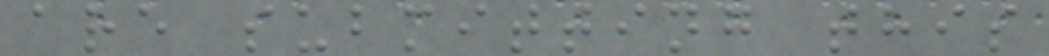are submitting this
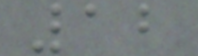12
